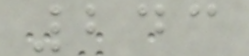243
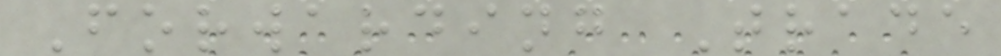Forwarding Trade
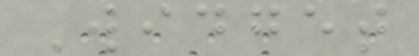Widget
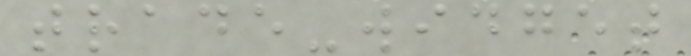trade-widget
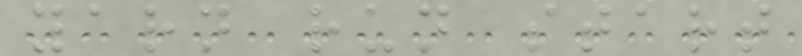yarn run start
